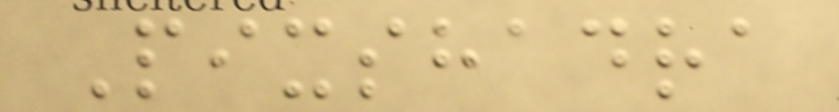Pixshadra
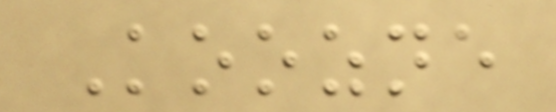Koozne
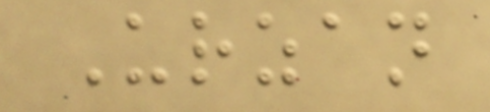Urzan
